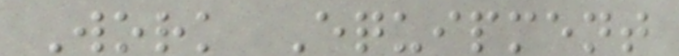Work Equipment
